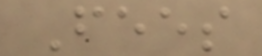Fees
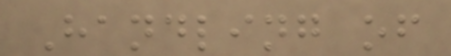Handling of
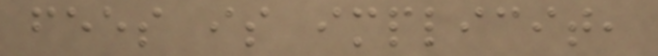fees is implicit,
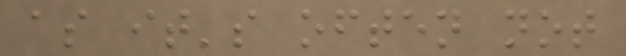as it's often not
